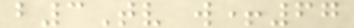b3Tv w+67
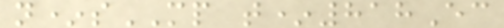n*sMP t*818Ec
